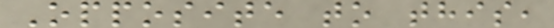Opposite to this,
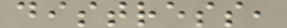distress,
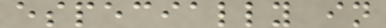especially in
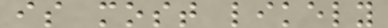is most likely
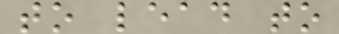to lead to
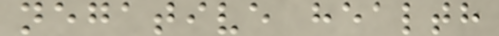negative health
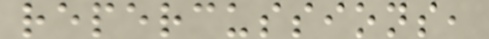repercussions,
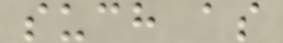such as
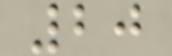20
